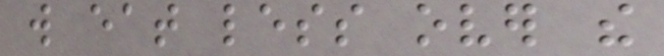will eat less over the
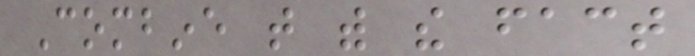Combine that with the fact
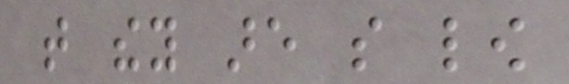that they are so low
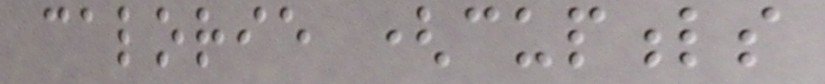calorie (cupfuls
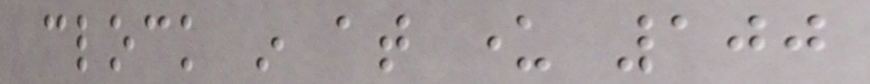clock in at under 100
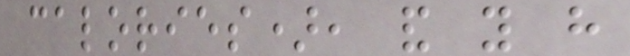calories), and you have
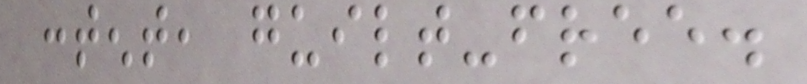content, guilt-free.
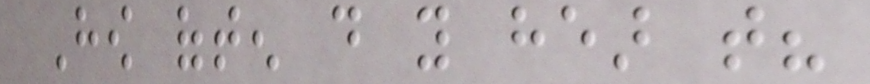How often do you hear that?
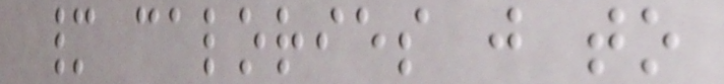many calories just to
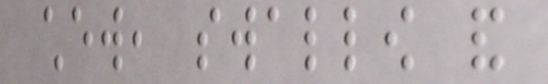chew, swallow and
